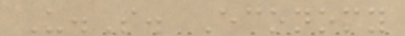U.S. Economy
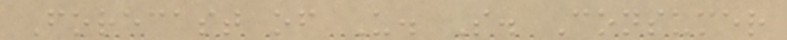Forecast of U. S. Consumer
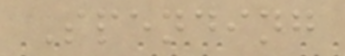Spending
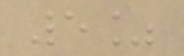5%
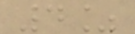4%
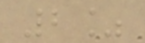2%
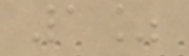1%
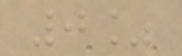0%
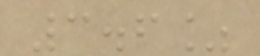3.6%
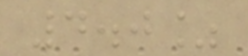4.0%
